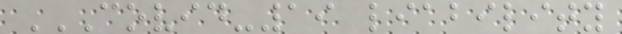COVID-19 LIABILITY
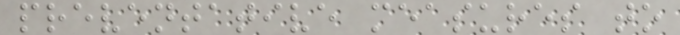preventative measures to
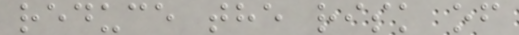reduce the risk of
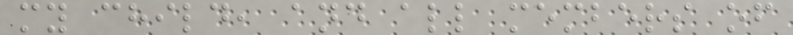my child, and all members of
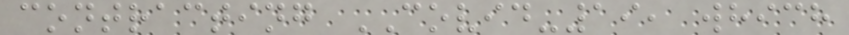contracting COVID-19, which
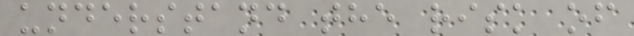understand the risk of
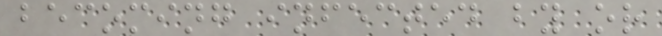becoming infected by or
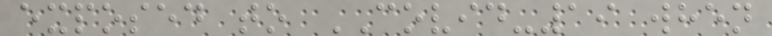exposed to COVID-19 when
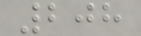208
